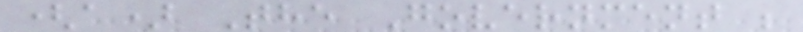(a) The Government ;
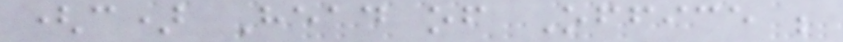(c) Head of Office ;
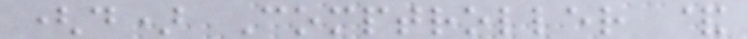(d) Comptroller &
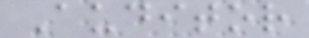Auditor
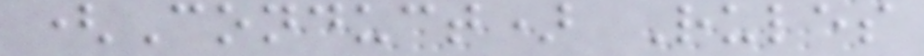(Conduct) Rules
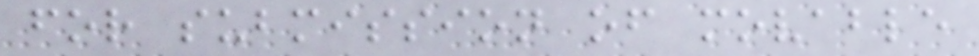for submission of movable
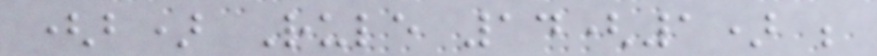(b) Rule 14(1) ;
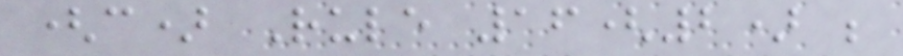(c) Rule 16(2) ;
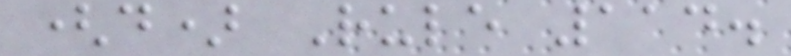(d) Rule 114.
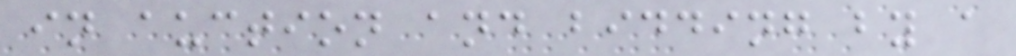in auction and bidding by a
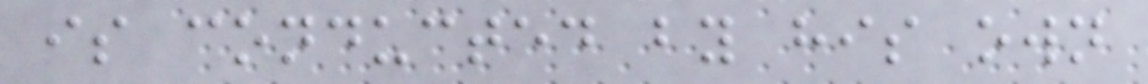is conducted by his own
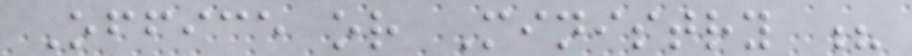Office or Ministry ?
